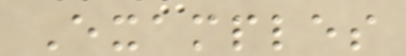Examples
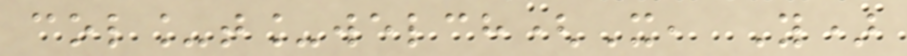col_t_welch(X, Y)
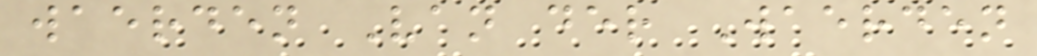waerden Van der Waerden
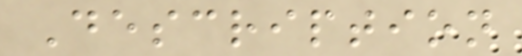Description
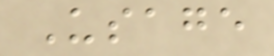Usage
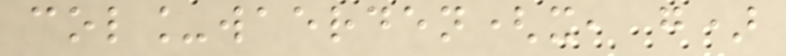col_waerden(x, g)
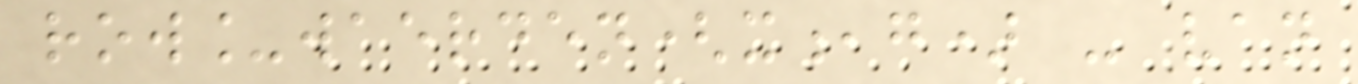row_waerden(x,g) - van
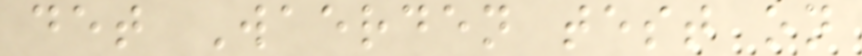det Waerden test on
